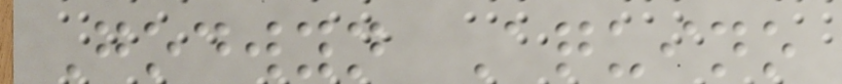Godwyn Aquino
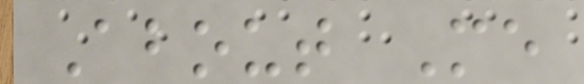About Me
